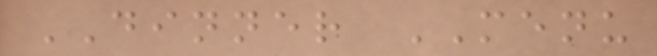DINNER MENU
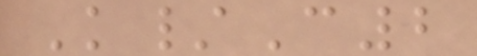K/C2
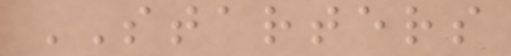STARTERS
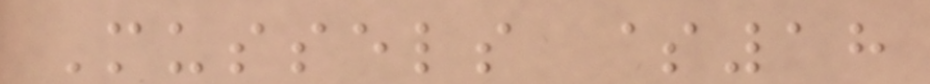Mussels $18
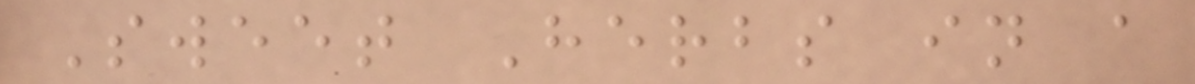Sweet Herbs in a
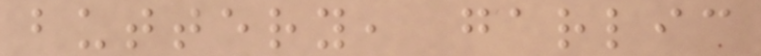buttery, garlic
